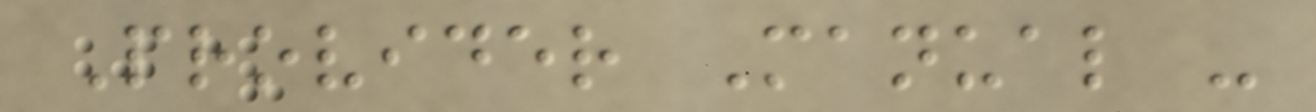Provider Manual -
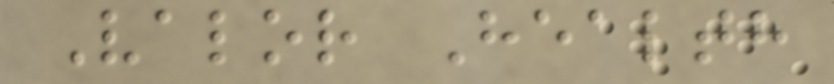Valor Health
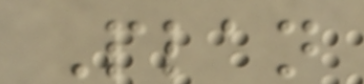Plan
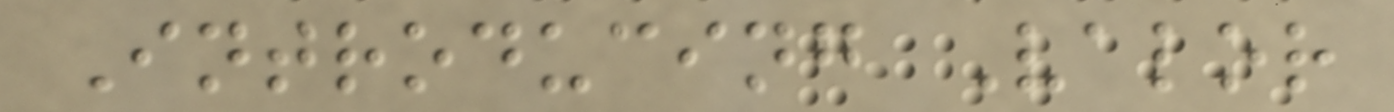Introducing Valor
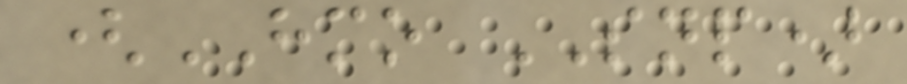(HMO SNP)
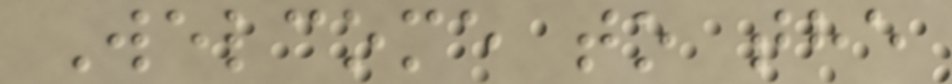Welcome to the
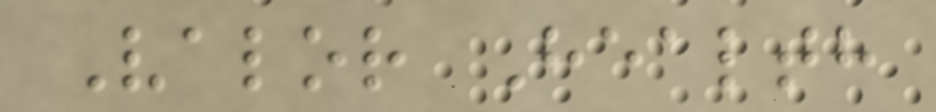Valor Health
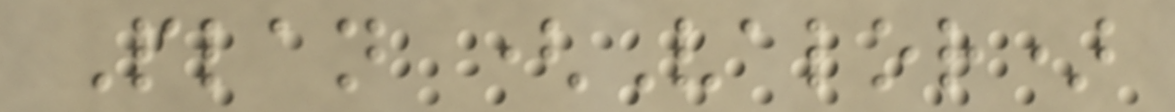Plan (Valor)
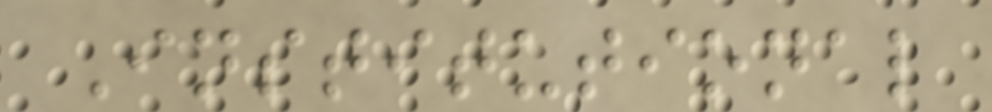Institutional
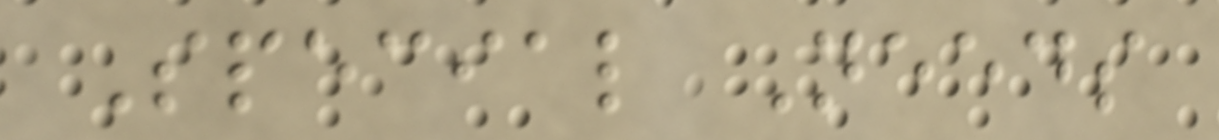Special Needs
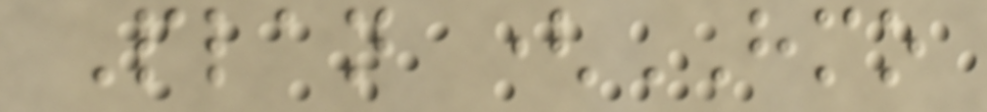Plan (HMO
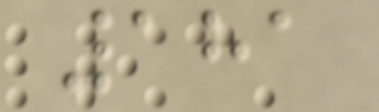181
